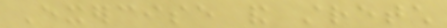Exercise and stretch
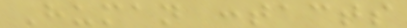Human contacts
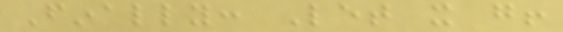Finally: Let it go!
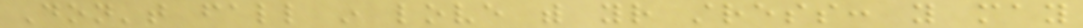Don't fall in love with your stress: you may
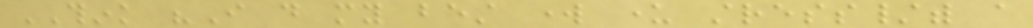THINK "I do my best work under stress/with a
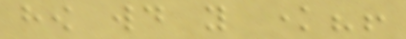how would you know?!
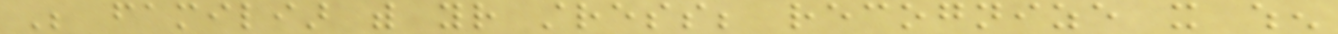Be familiar with your stress; recognize it when
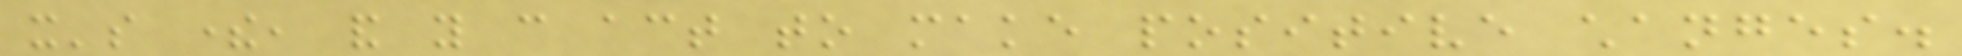it's there, and you can act to make positive changes.
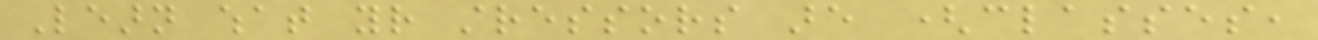Learn what your stressors are (classes,
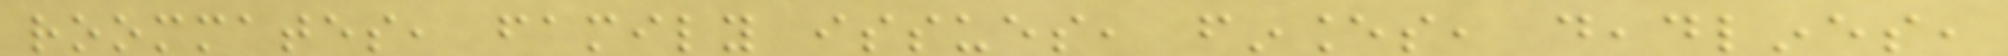roommates, family issues, finances, deadlines,
